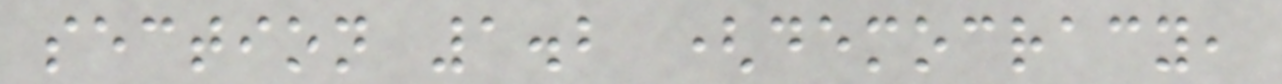section 1.2 (democracy,
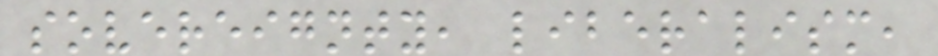sovereignty, liberalism,
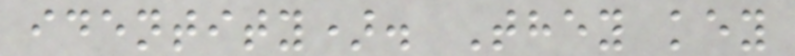identity). They key
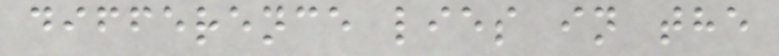difference lies in the
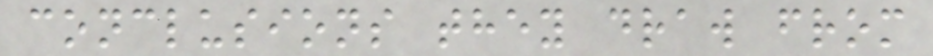conclusions they draw from
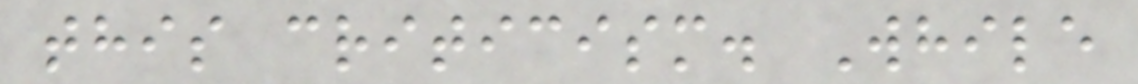this criticism. While
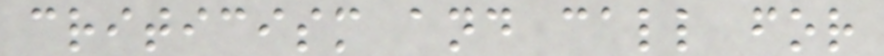criticism and call for
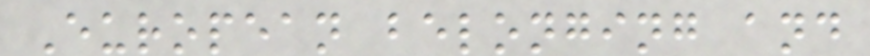European belonging and
